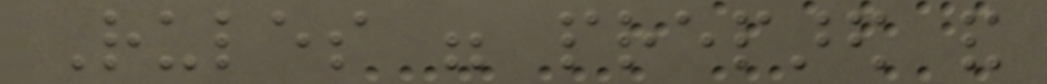Rules were prepared and
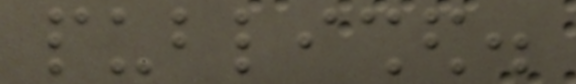published.
